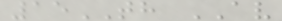15TH AV
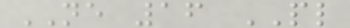NE 16 PL
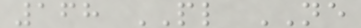168 PL NE
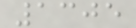1305
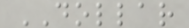DOLLAR
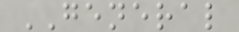GENERAL
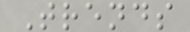Trends
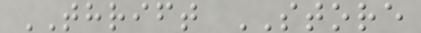THRIFT STORE
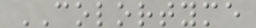COLORTYME
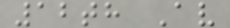12th Av
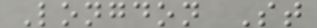Longdon St
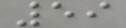59
